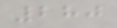280
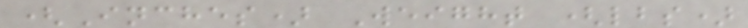(Inches) Weight (lbs)
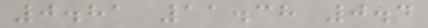0.81 11.38 0.4
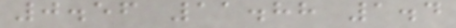0.56 11.88 1.4
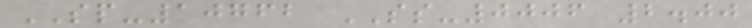SP-10762 SS-0006 2.00
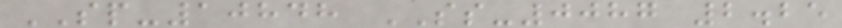SP-10848 SS-0087 2.25
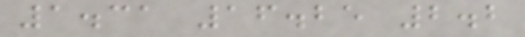1.31 16.25 2.2
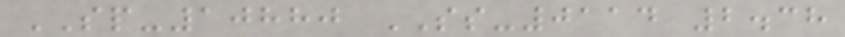SP-10880 SS-0114 2.38
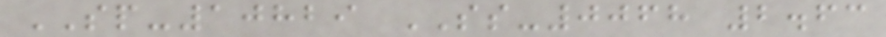SP-10829 SS-0068 2.63
